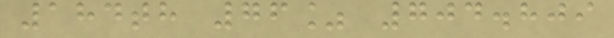184th 76% 704.809
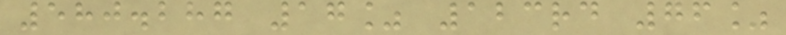580.287 17% 123rd 76%
